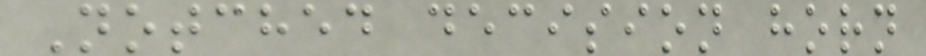Notched decision horn
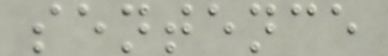sentence
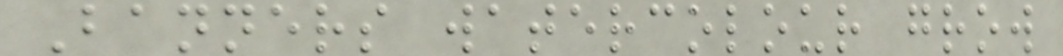Banners watercolour grow
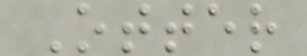Otter
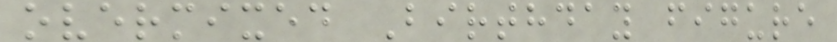overmixed Birthday figure
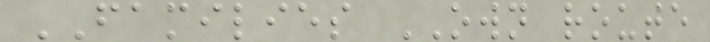FAMILIES OWN route
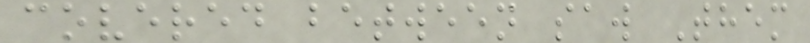covered between saw Them
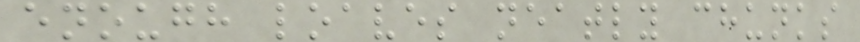enough loaves neatly chunks
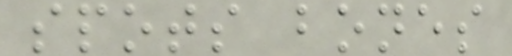spots bones
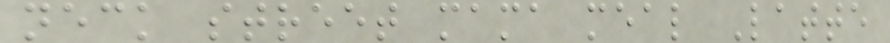neck street mama meal Latte
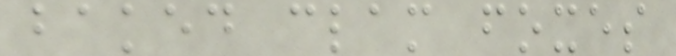baked clam foxes
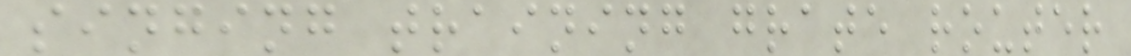singing training grate router
